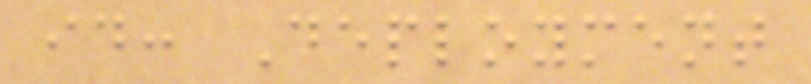id: Deployment
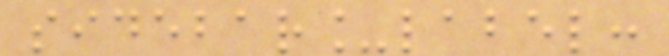sidebar_label:
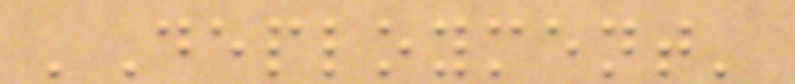'Deployment'
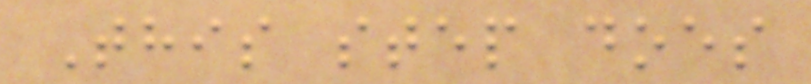This step does
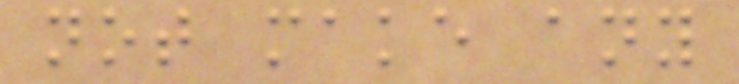not make any
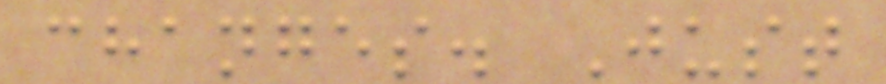changes. Just
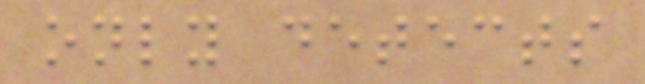only detects
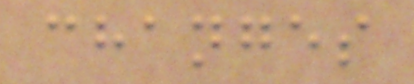changes
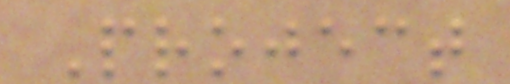Project
